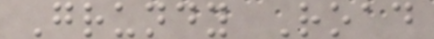Grundy Road
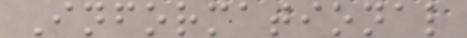Informational
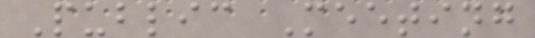Public Meeting
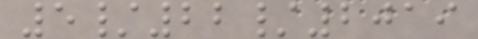5/22/2019
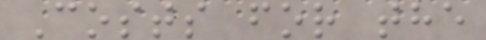Costs for the
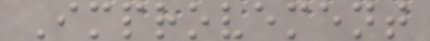Improvement
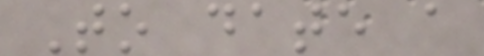To date a
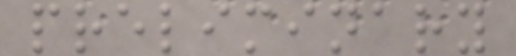preliminary
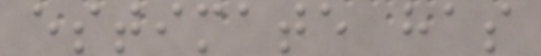estimate has
